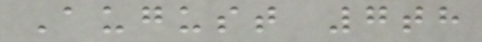August 7th
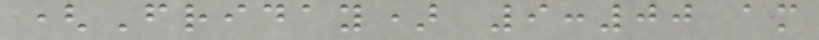(Friday) 9:00 am
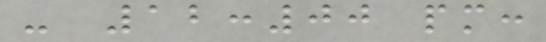- 12:00 pm:
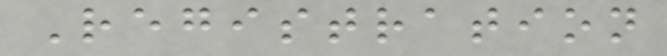Registration
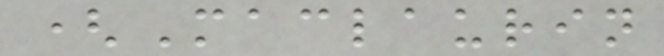(Maclaurin
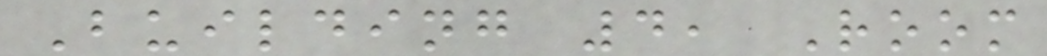Building 4, Room
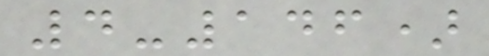4-146)
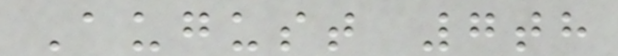August 7th
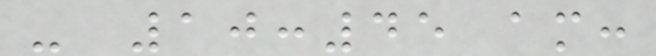- 10:45 am:
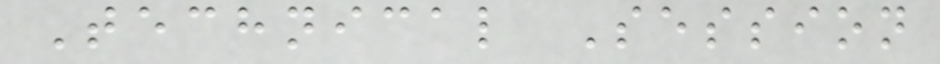Technical Session
